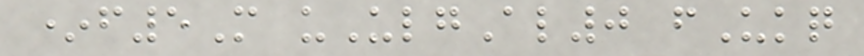*f5M uUlgAl0 fUkq
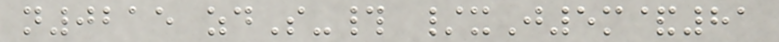n0215 zdS-# /xJ5m&81
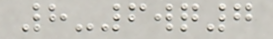8-6wq7
